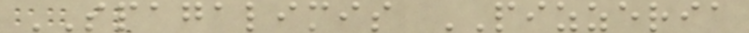SPAGALIMIS PIZZERIA
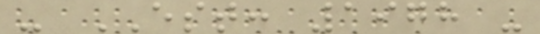- EST: 1978 -
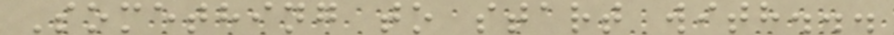Something to start with...
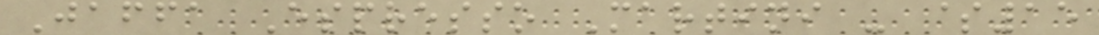Jaffa Espresso Martini - $15
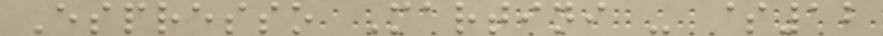Espresso Martini - $12
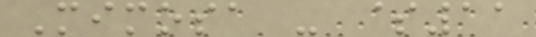Mimosa - $11
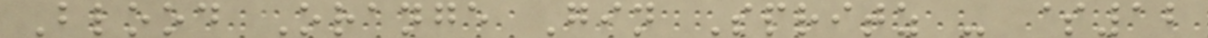Blood Orange Gin Spritz - $12
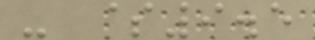- $9.5
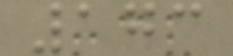173
